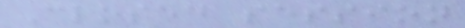Closed session
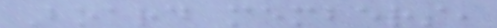Board members,
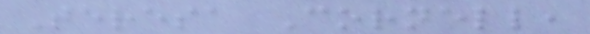Teresa Cornell,
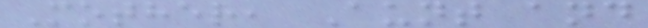Mother, Aunt and
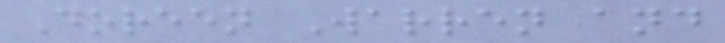Doreen Warren and
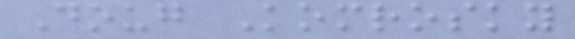Doug Komrosky
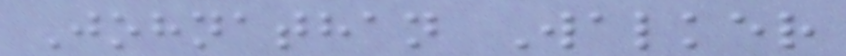Johnathan Walker
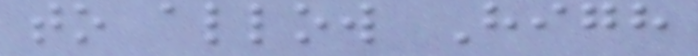to allow High
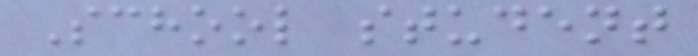School student
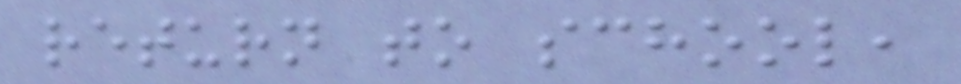return to school,
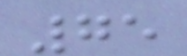75
